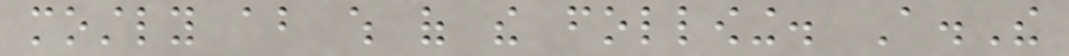mostly about which of the following. A.The
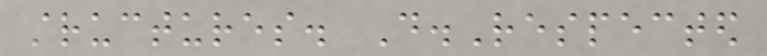structures. D.Respected
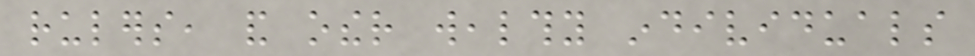rulers, and other wealthy individuals
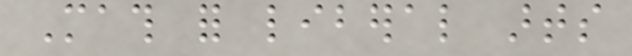Math for liberal arts
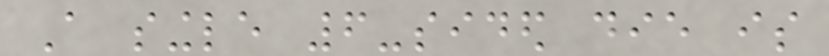A single 6-sided die is
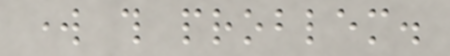work this problem.
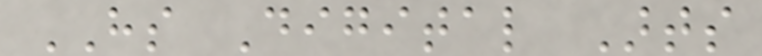HS Digital Arts
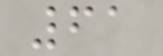61
